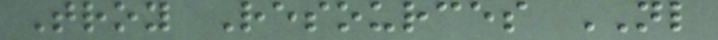Troy Resources NL
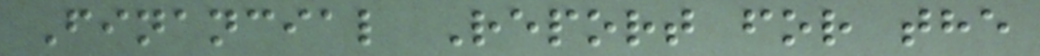Financial Report for the
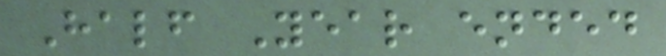Half Year ended
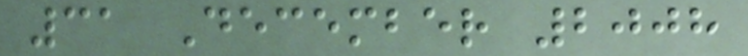31 December 2008
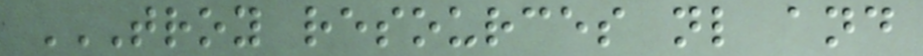TROY RESOURCES NL AND
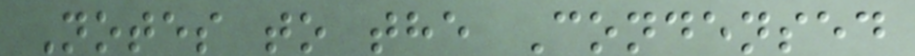Notes to the Condensed
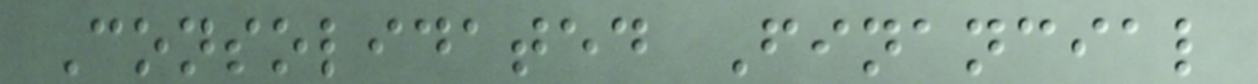Consolidated Financial
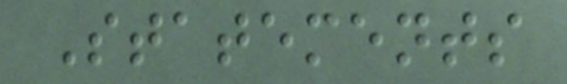Statements
